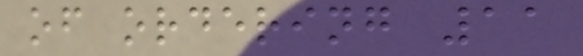of ordering 11
